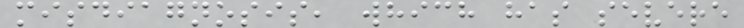misdiagnosis, which has severe
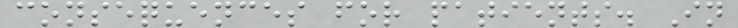consequences for patients. In
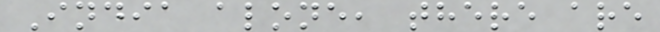India alone, there are
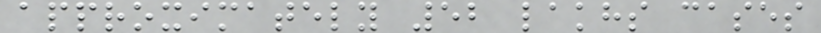approximately 52 lakhs cases
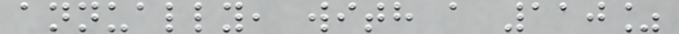annually, with a 110%
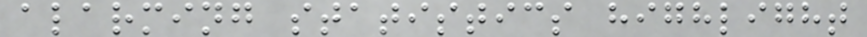alarming statistics highlight
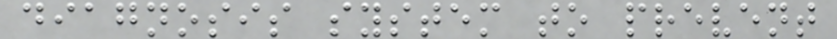diagnosis system to prevent
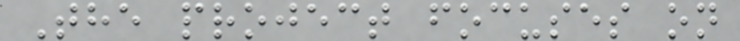The project focuses on
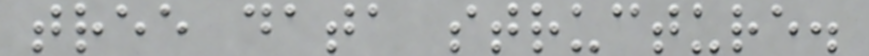tree data structure.
